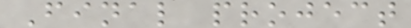Final project
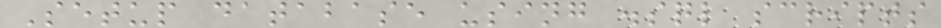Setup database using .sql scripts
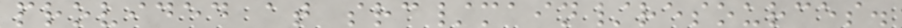provided at src/main/resources.
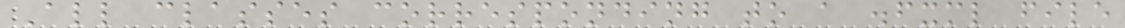All classes corresponding to a .fxml file
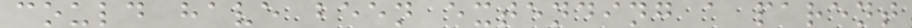could have been extending a parent
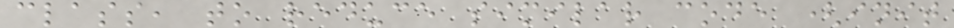class, to reduce similar code (init
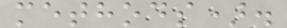methods).
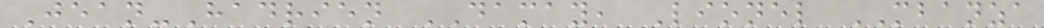Jean-Hadrien DAMAY, Lionel MBANZA
